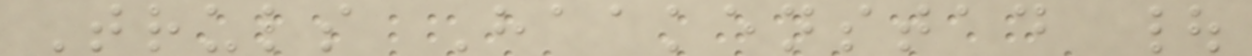Truls Haakenstad |
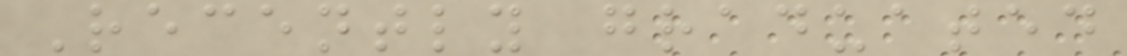Recently graduated
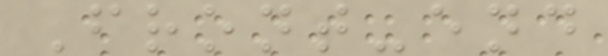Front-end
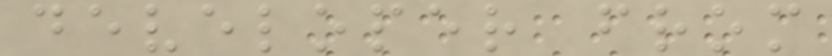developer from
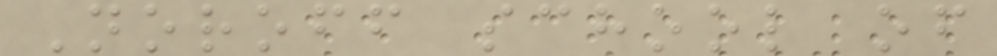Noroff school of
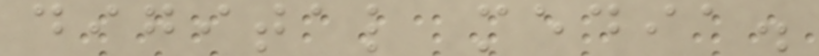digital media.
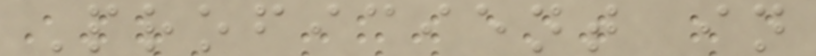Proficient in
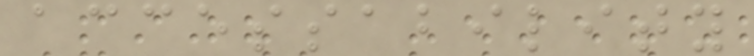accessability
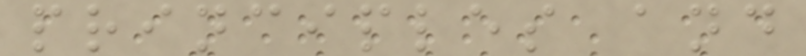principles and
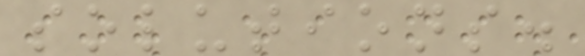solutions.
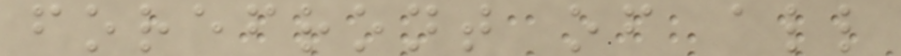forefront of all
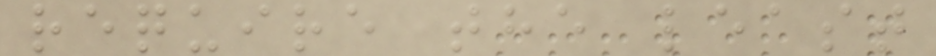require the least
